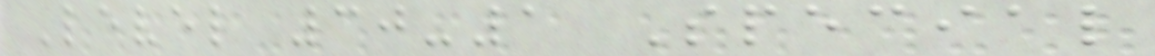Level 30-1 Special
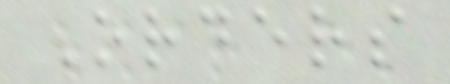Orders
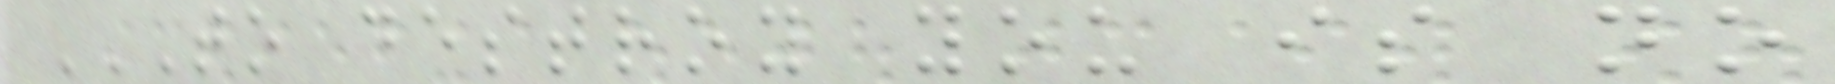TO DESTROY YOU IS NO
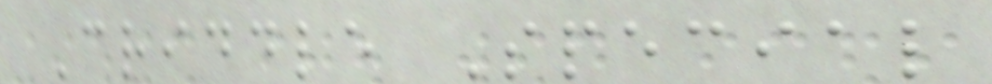Criddle Special
